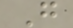G
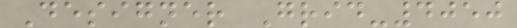Designer Grid-4050
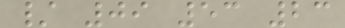/ 09 53 23
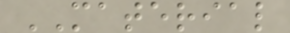MATERIAL
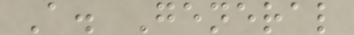A. General
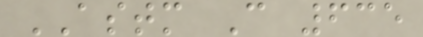ASTM C 635
